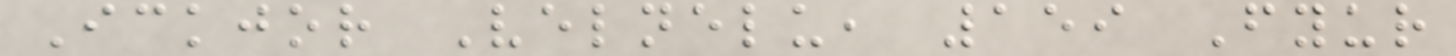Ickjor Velnelu, 159 Fyur
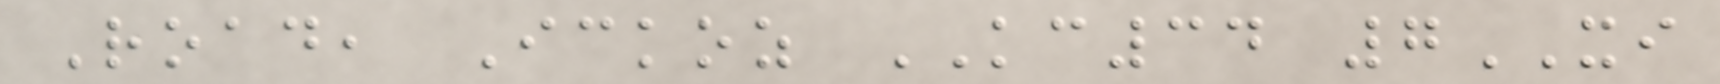Road, Ickoz KC34 7XI
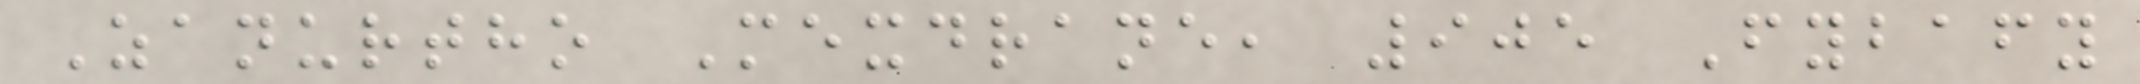Zanurtho Mexdrane, 905 Fybafy
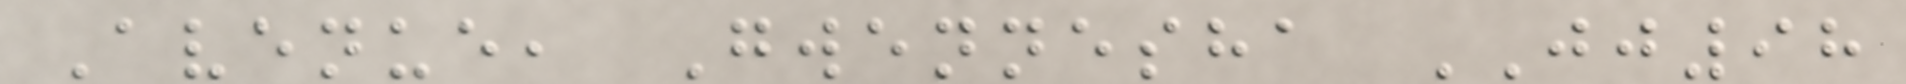Avenue, Gwennesha JJ98
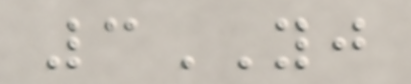3YJ
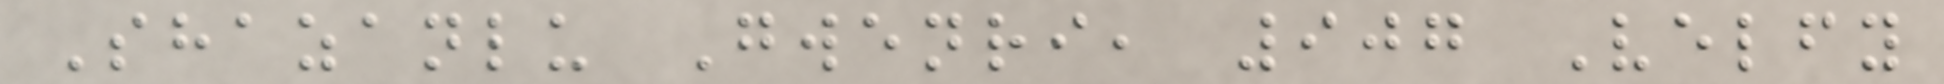Shazanlu Gwenri, 907 Velfy
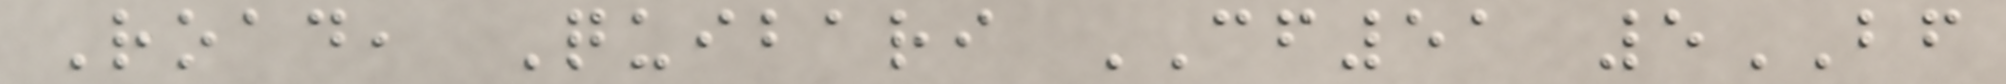Road, Quibari CF51 5BF
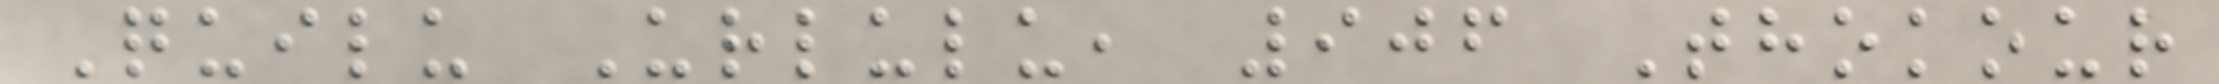Quilu Urlulu, 906 Thokour
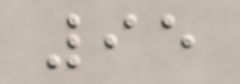95
